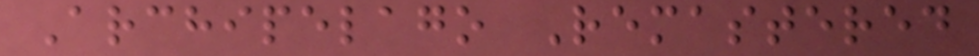Archipelago Remastered
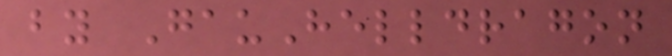by GauHelldragon
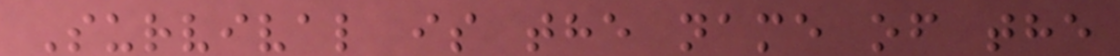Survival is the name of the
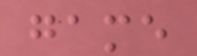game
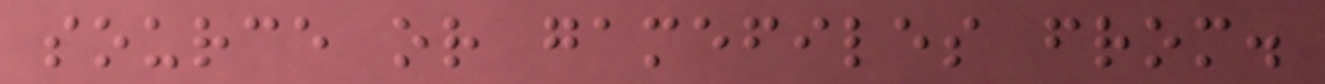source or gamefiles from.
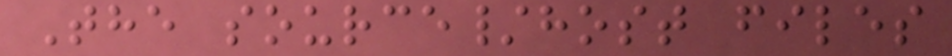The source/host files
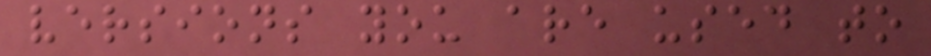versions you are used to
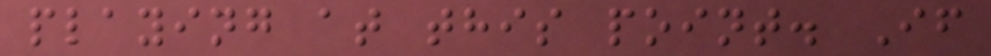playing at this point. If
